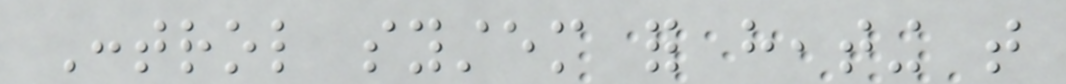Control system for heating that
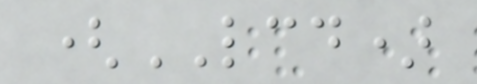(LCD)
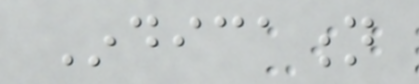Indication
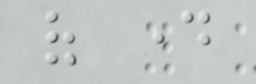of day
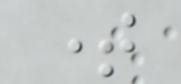time
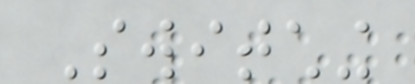Switching
